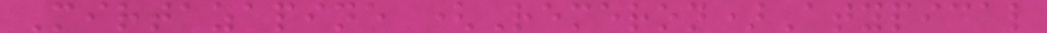Mirtazapine (Remeron)Atypical
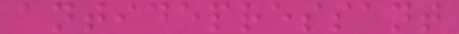antidepressant
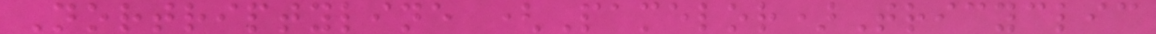Nortriptyline (Pamelor)Tricyclic
